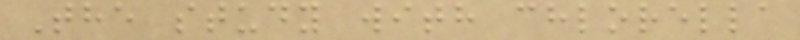The study with chlorella
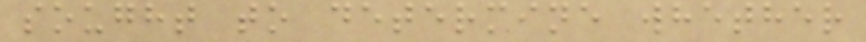sought to determine whether
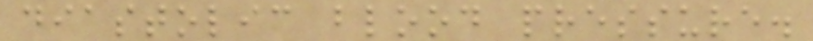diastolic blood pressure.
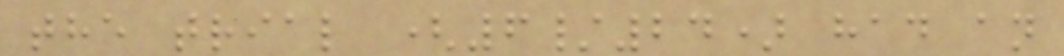the trial (6/24) had an
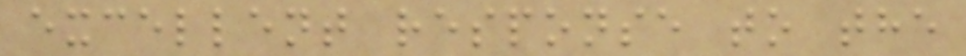excellent response to the
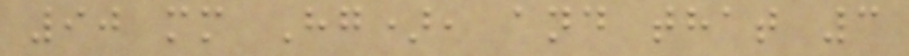90 mm Hg), and that 3
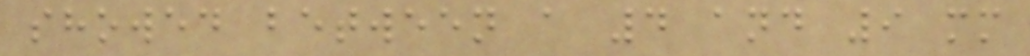showed between a 4 and 9 mm
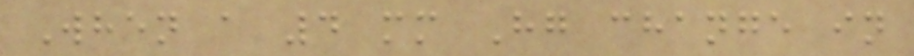When a 4 mm Hg change in
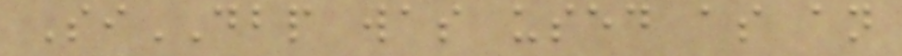SiDBP was used as an
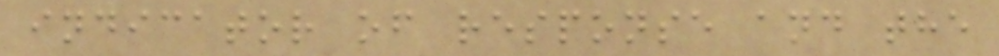indicator of response and the
